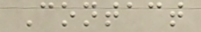Contact
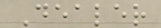Dealer
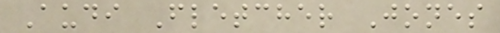Audi Fletcher Jones
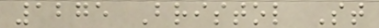1275 Bristol St
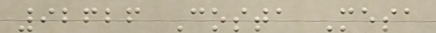92626 Costa Mesa
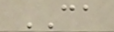CA
